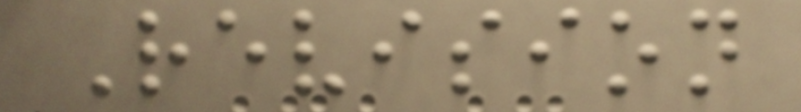Revision
